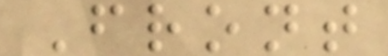Front
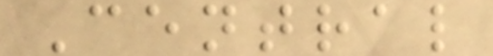Central
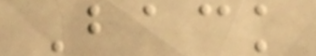Back
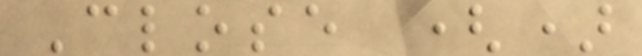Close ()
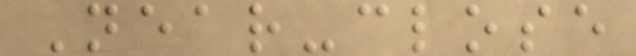Near-close
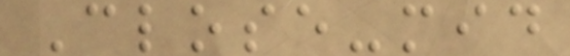Close-mid
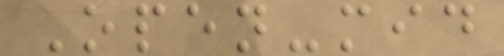Open-mid
